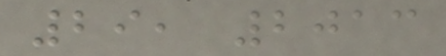29, 2013
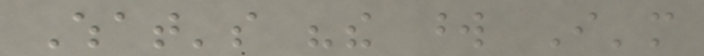What's "the word I'm
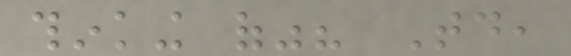thinking of"? Today,
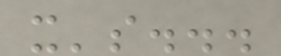it's...
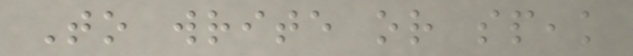To write or speak
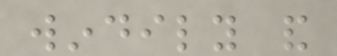windily and
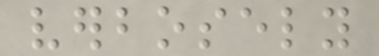verbosely
